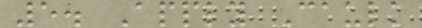5. Apply Caulk
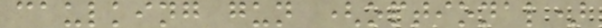caulking gun (optional)
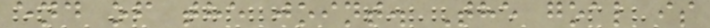end of the joint. The goal is
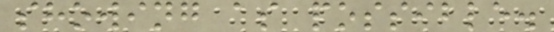showing as possible.
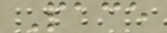Pace
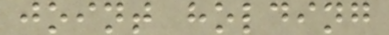joint holding
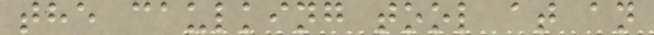the caulking tool at an
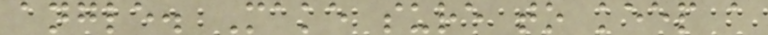angle. Make sure to keep a
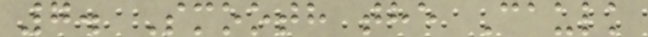7. Smooth the Caulk
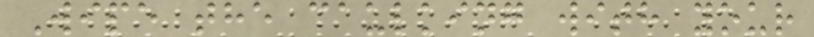Wipe the caulking with your
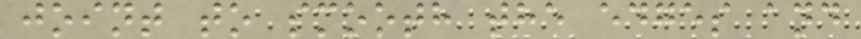joint to smooth the edges and
